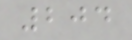204
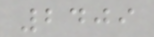2409
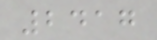2417
